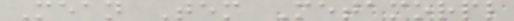Mean Tem Metamorpl
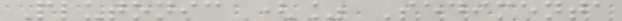Plutonic (% Sedimenta
